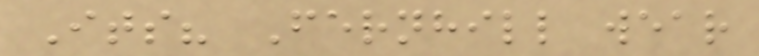Its? Fernhill wear
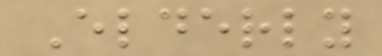Elderly
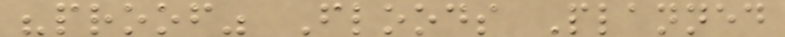"proof" Floods Planned
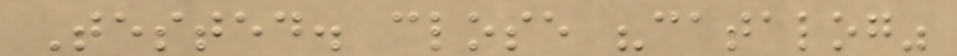Tested. close "catalog"
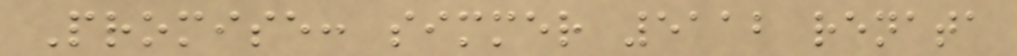Promise: simmer 5112 renata
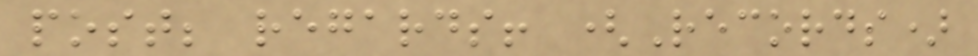post; regards! (Records)
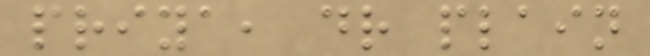priya, dr plain
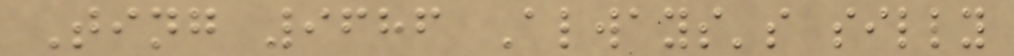Ting 9686 Always's silly
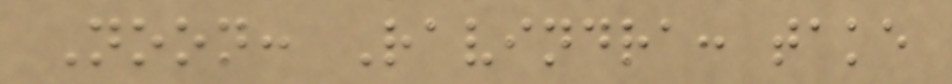Noon: Ravindra: take
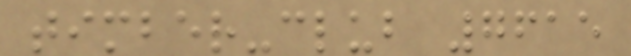timber-club 7615
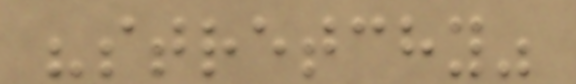"stretchy"
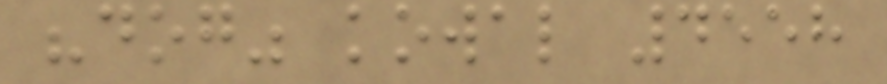"dog" kowal 4558
